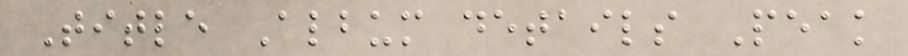Title Album details Peak
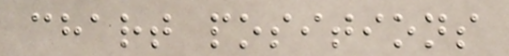chart positions
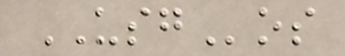USGos
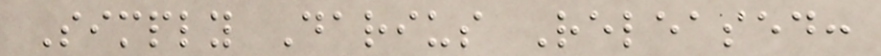Simply Darius Released:
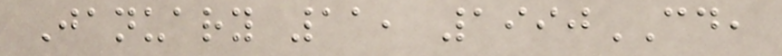January 11, 1990CD,
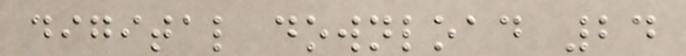digital download 24
